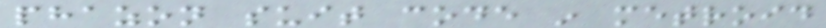phazon suit code in metroid
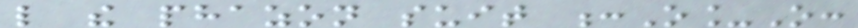like the phazon suit :O_O:
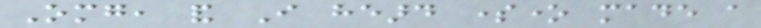Omg, and I heard someone made a
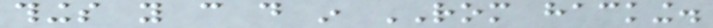things you can do in ROM hacking.
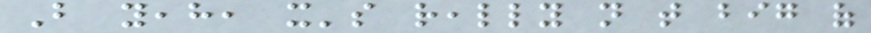But yeah, it's really not that big of
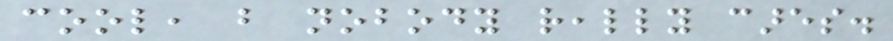cool, but nobody really cares.
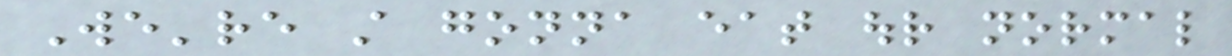We're still gonna eat our normal
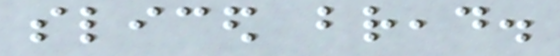sliced bread.
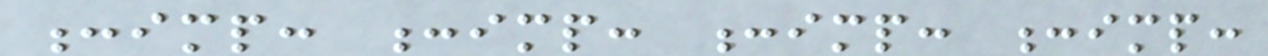:imp: :imp: :imp: :imp:
